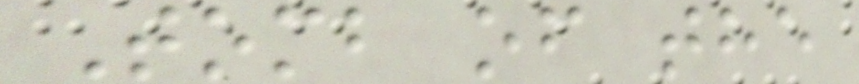Tomb of the
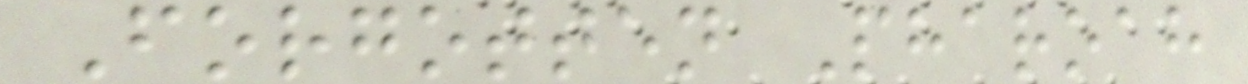Forgotten Pharoah
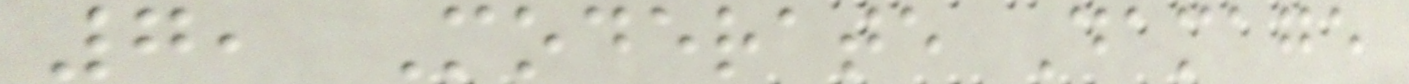7, Moderate Damage
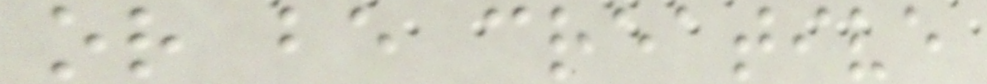or be creative
